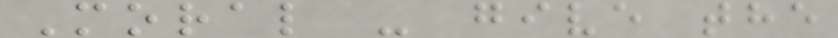Moral - give the
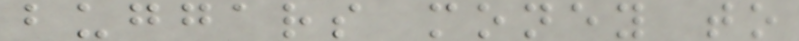buggars money to
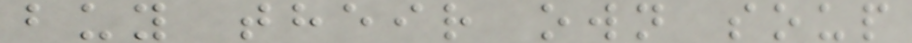buy their own soup
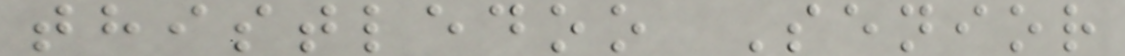thistledoo Senior
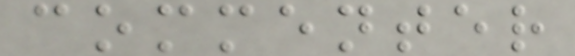commenter
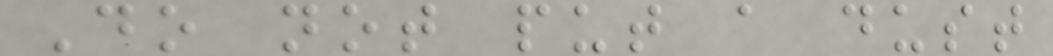Do not put a dust
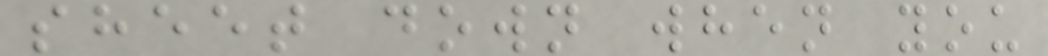sheet down when you
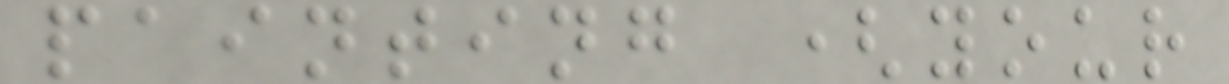painting (your
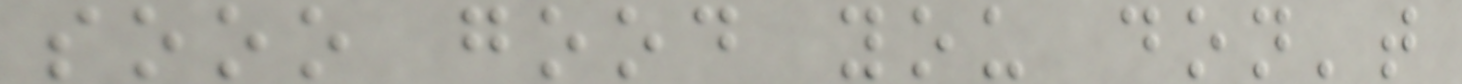sooo good you don't
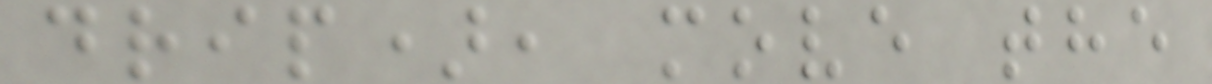drip), move the
